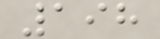198
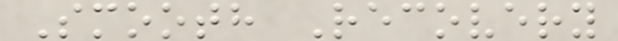Smooth Recovery
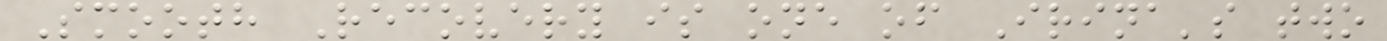Smooth Recovery is one of Irina's two
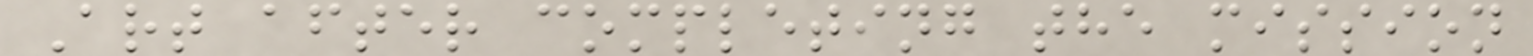Art after completing the mission
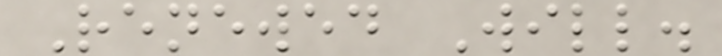Renewed Will.
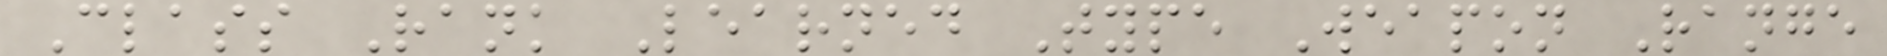Class Rank Learned Type Weapon Range
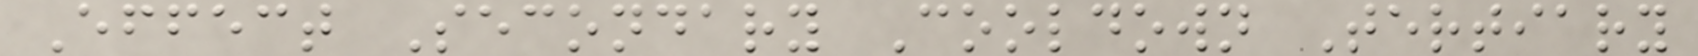Effect Secondary Cooldown Tertiary
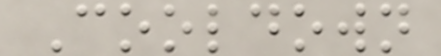Cooldown
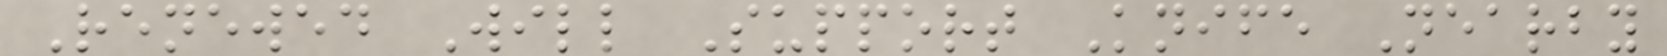Renewed Will Support Knife Nearby
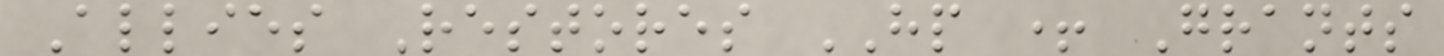Allies Restores HP + Grants
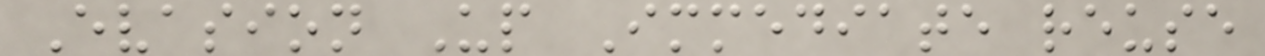Evasion Up Immediate reuse
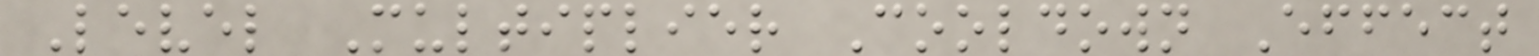Level Multiplier Cooldown Effect
